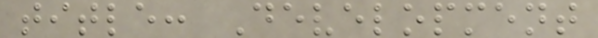title: Development
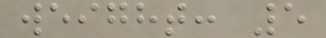weight: 5
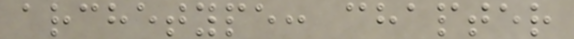archetype: chapter
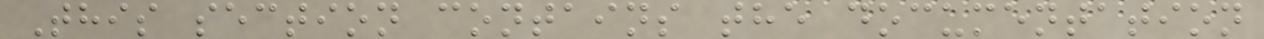This section contains the documentation
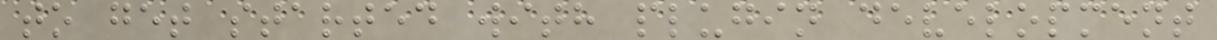to get started with plugin development
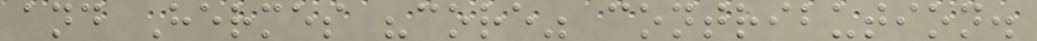and Hermes "core" contribution.
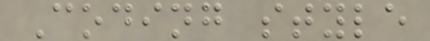Coding style
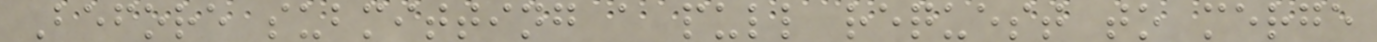Before submitting a pull request to merge
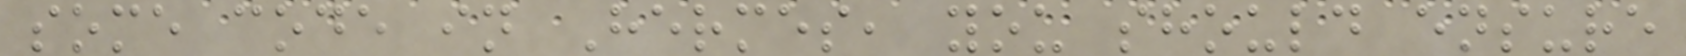some code in Hermes, you should ensure
